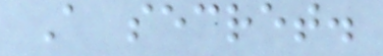A secret.
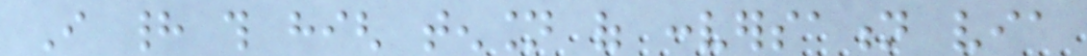I had this high tension of conversation via
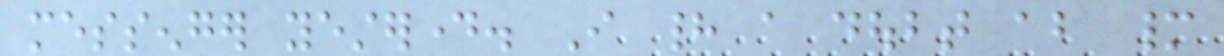messenger yesterday. I had a doubt about many
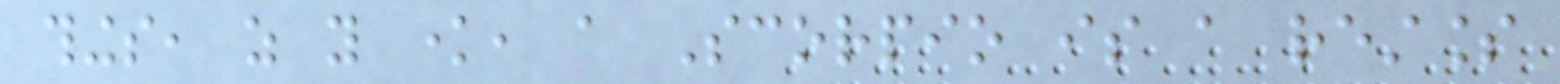things, as you know, a Scorpio is a restless
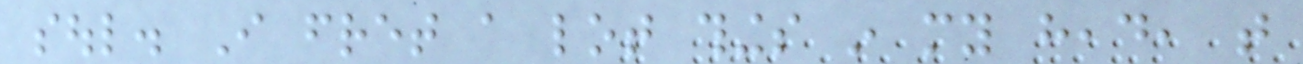soul. I fret a lot things in my head, that
